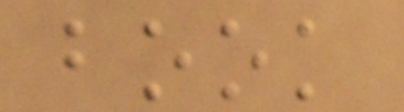book
